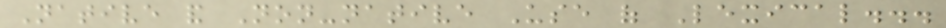Native and Non-native Use of Lexical...
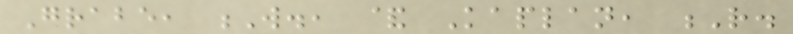Grabe, W., & Kaplan, R.
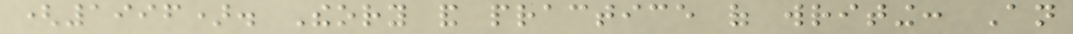(1996). Theory and practice of writing: An
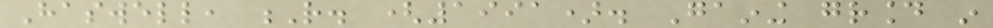Haswell, R. (1991). Gaining ground in
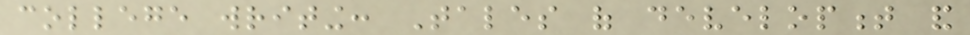college writing: Tales of development and
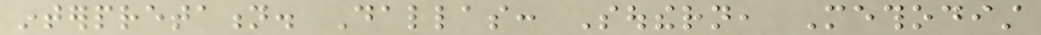interpretation. Dallas: Southern, Methodist
